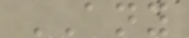ANY
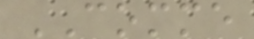COMME
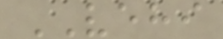VEHI
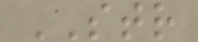STR
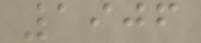1906
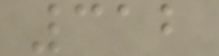312
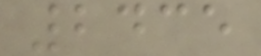2435
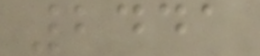2441
